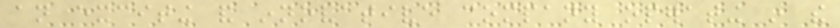an exciting and innovative company operating in the
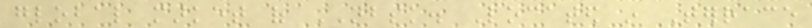global market of NBSK. Located in Terrace
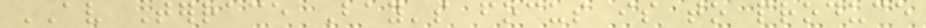AV Terrace Bay's focus is to produce
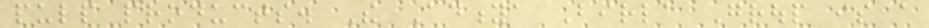pulp products. The Aditya Birla Group is a
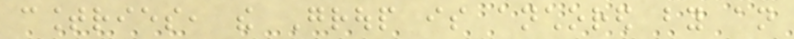countries, the Group is anchored by an
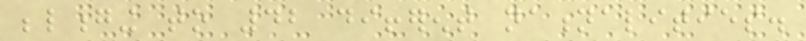belonging to 42 different nationalities.
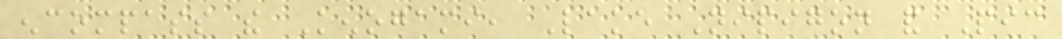encompass the Kenogami, Lake Nipigon and Pic
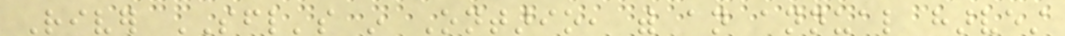River SFL's in Ontario, with an annual harvest
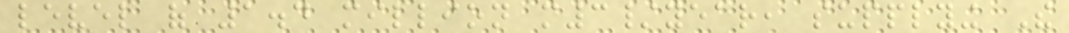level of 1.4 million m3/year, supplying The
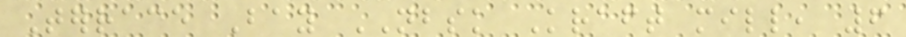Terrace Bay NBSK Kraft mill, 6
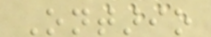Ontario
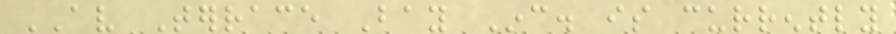AV Terrace Bay Inc. is currently
